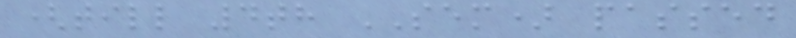(till 4th SEM) passed
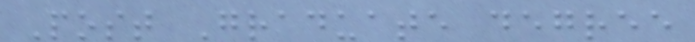Post Graduate degree
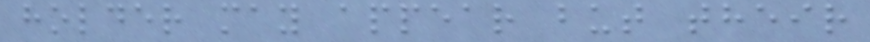holder may appear but their
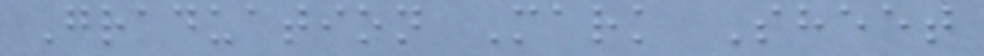Graduation Mark Sheet
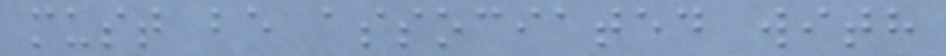must be associated with
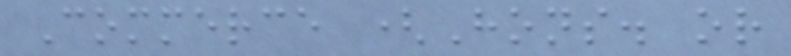Commerce (Hons. or
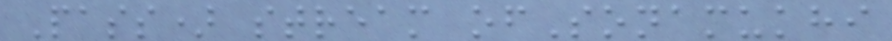Pass) stream ofSonamukhi
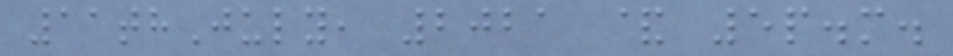11thJuly, 2021 & 5p.m.
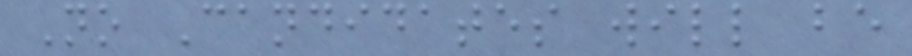No Candidates will be
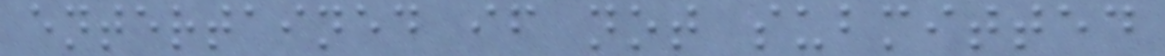entertained if not submitted
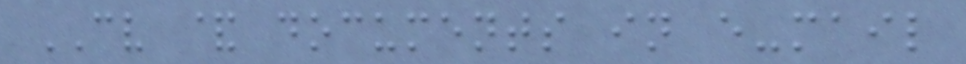CV & documents in e-mail
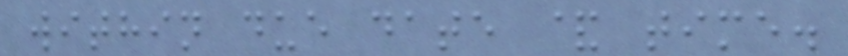within due date & time.
